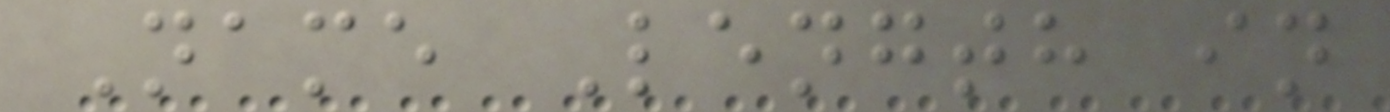Name Length in
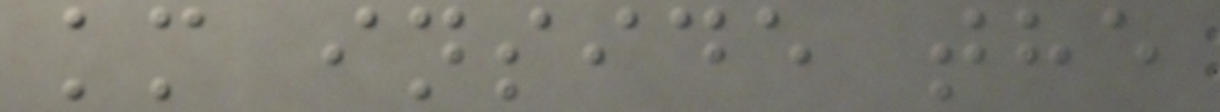km inside the
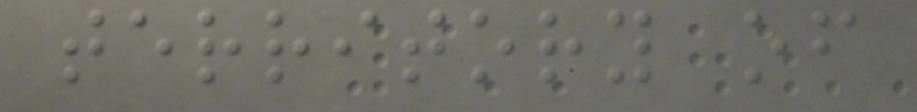territory of
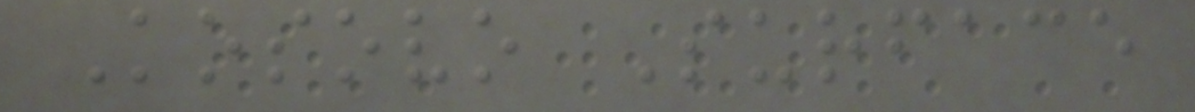Kosovo Surface
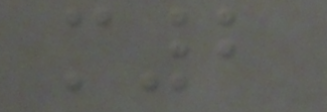m2
